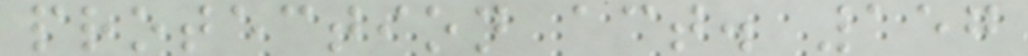protection act. 157
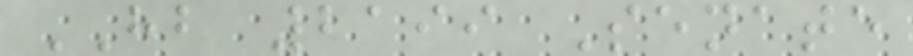HB 2199 Senate
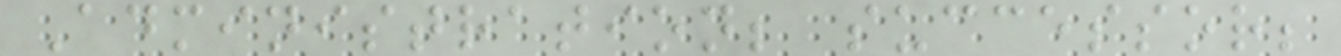Administration; successor;
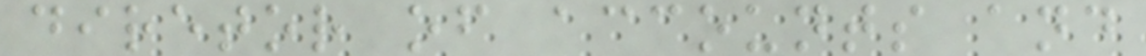diretor of accounts and
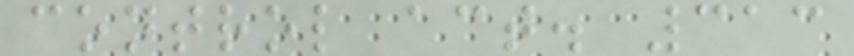control act. 313
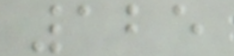125
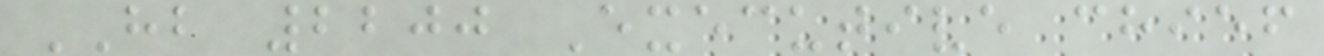HB 2200 Executive chief
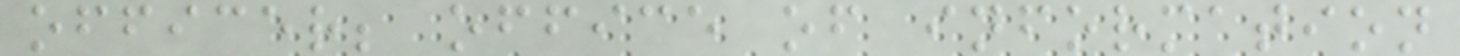officer; office of information
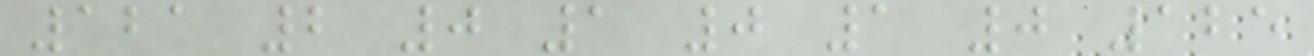121 2 0 1 0 1 0 125
